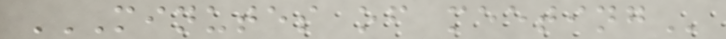MINUTES OF MEETING
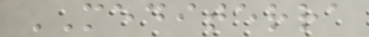MEDITERRA
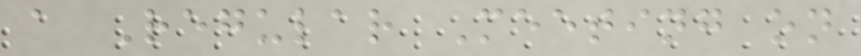a Regular Meeting on
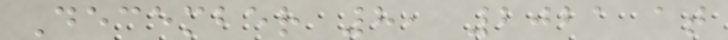December 8, 2021 at
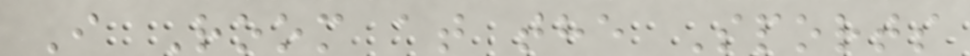I Room at the Sports
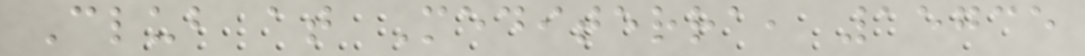Club at Mediterra, 15735
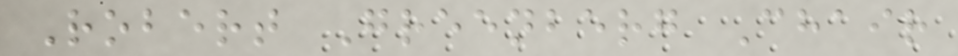Robert Greenberg Chair
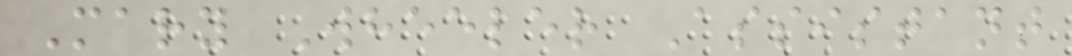Mary Wheeler Assistant
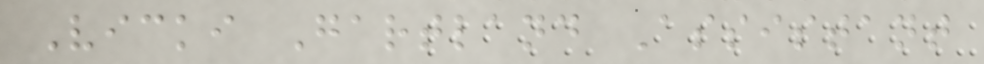Vicki Gartland Assistant
